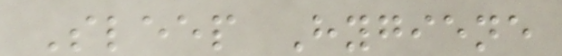Sleep Hygiene
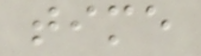time
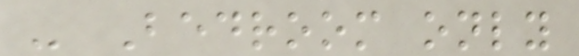- Bedroom only
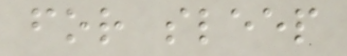for sleep
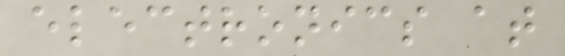electronics at
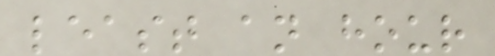least an hour
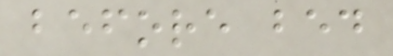before bed
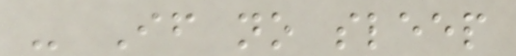- If no sleep
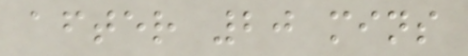after 20 mins
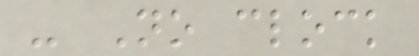- No clock
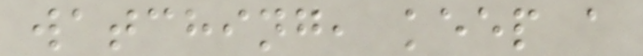watching, keep a
